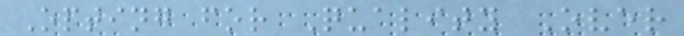Opting for Quality Over
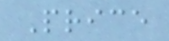Price
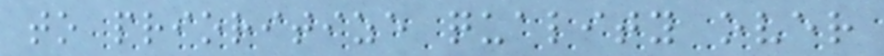to prioritize quality over
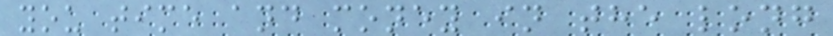you time and money in the long
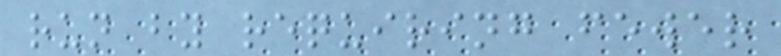run by requiring fewer
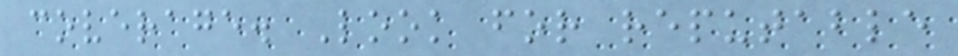coverage. Look for reputable
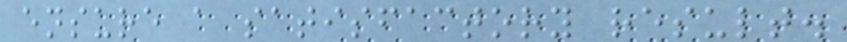ensure a satisfactory result.
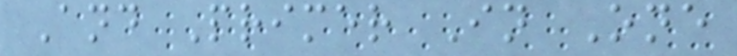And Primer In One
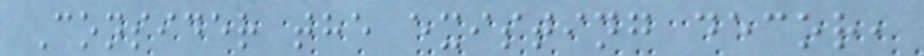Consider the existing decor,
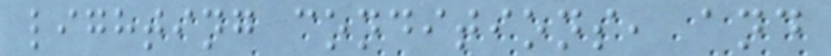lighting conditions, and
